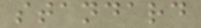standard
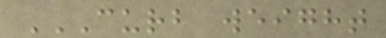CURB WEIGHT
